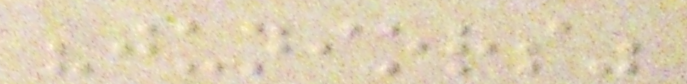"juniors"
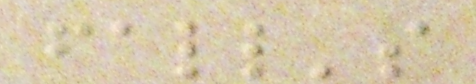fall's
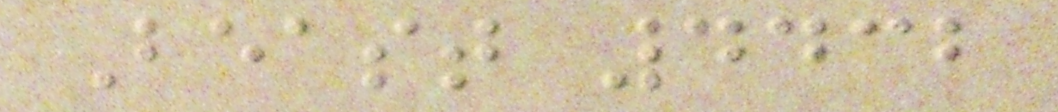Beast 4432
